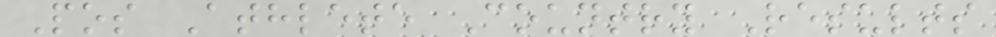Pos Athlete Country Results
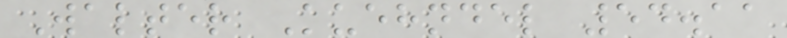Walter Kuehndel 54.11
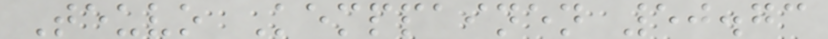Teuvo Kemppainen 50.73
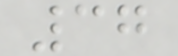37
